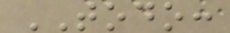TODO:
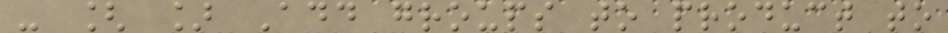- [ ] Add groups to product to
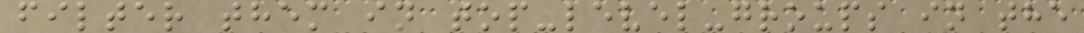filter them in top-level-groups in the
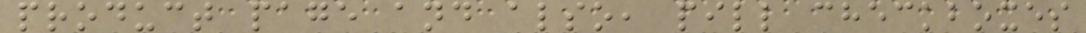product page and also, pill checkboxes
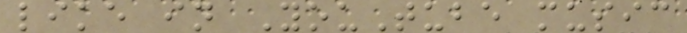like in YouTube music
